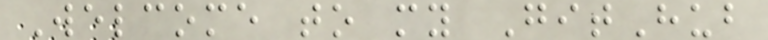Welcome to my GitHub
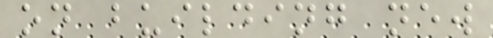on building new
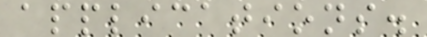applications.
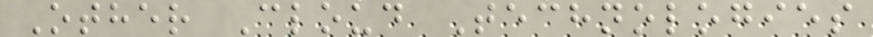Other Cloud Technologies
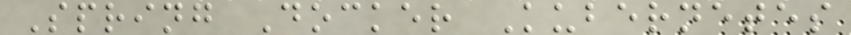Spring Docker Kubernetes
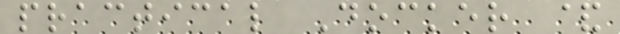practical Docker &
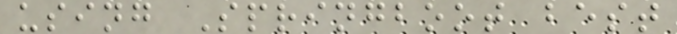using Springboot best
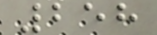258
